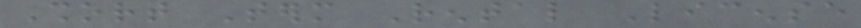Short Term Rental License
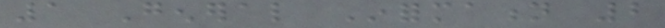1 General Information 2
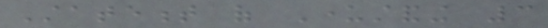Statement of Understanding 3
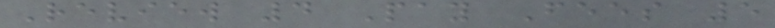Review 4 Pay Fees 5
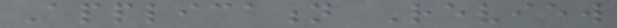Application Review
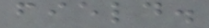field.
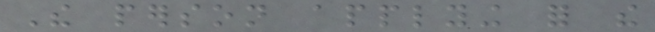The person applying for the
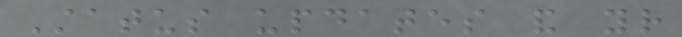Status updates and your
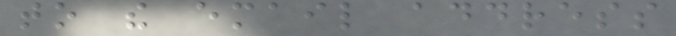to the email address
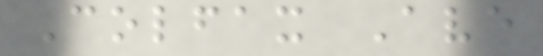Colfax Ave
